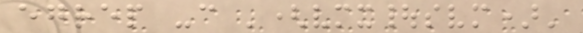egrep -c '(vmx|svm)'
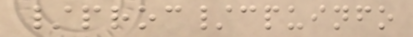/proc/cpuinfo
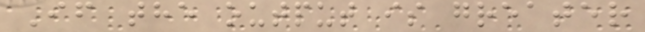If the output is greater
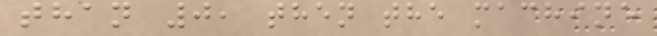than 0, then the machine
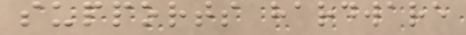supports hardware
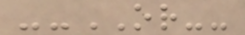--OR--
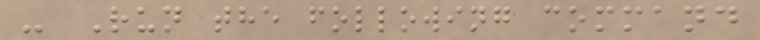- Run the following command
